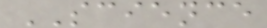SCIENCE
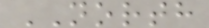NORTH
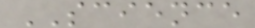SCIENCE
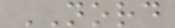NORD
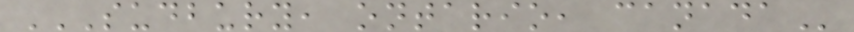SUDBURY, ONTARIO, CANADA
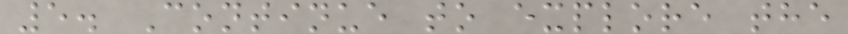5. Continue to explore the
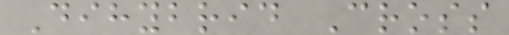Dihybrid Cross
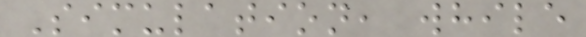Simulation, while
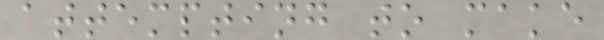attempting to make
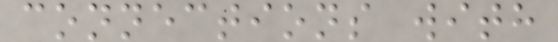connections with
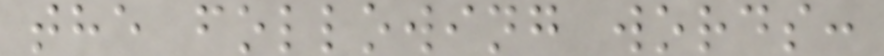the following words:
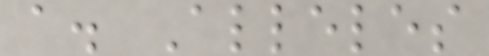a. Alleles
